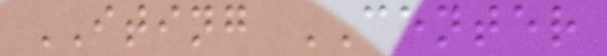ITING CENTER
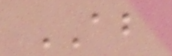AB
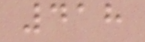418
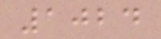1024
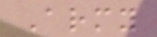Army
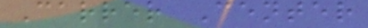Carrer Center
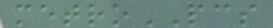metroPCS
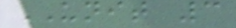UNIT 3
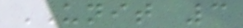UNIT 3
